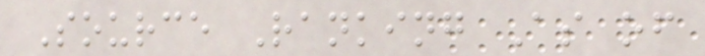Source Ranking As of
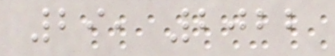29, 2022
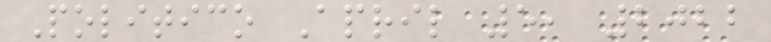Politico April 5, 2022
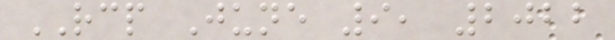RCP June 9, 2022
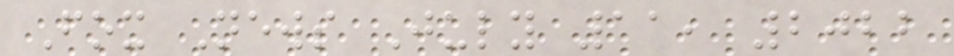Fox News July 11, 2022
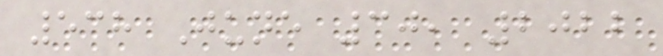538 June 30, 2022
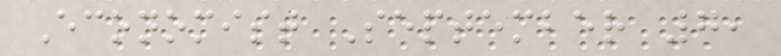Economist September 7,
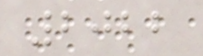2022
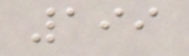199
